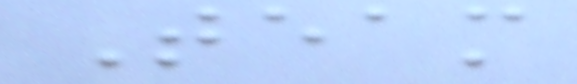Team
